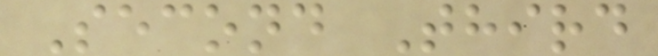Second Third
